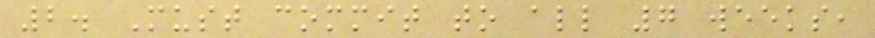2. Must commit to all 7 weeks,
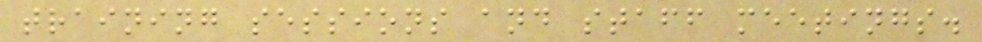training sessions and staff meetings.
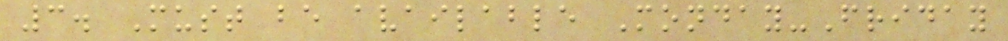3. Must be available Monday-Friday
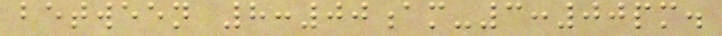between 8:00am-3:00pm.
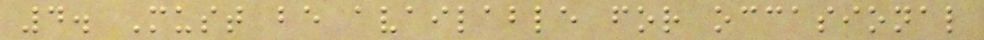4. Must be available for occasional
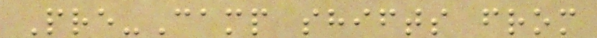Pre-Camp shifts from
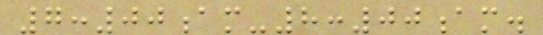7:00am-8:00am.
